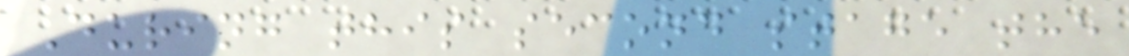During this second stage the
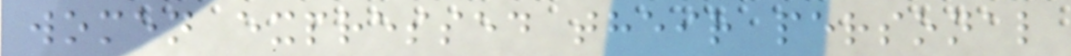women expressed their personal
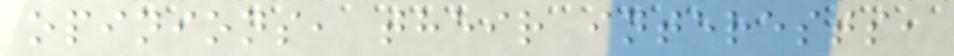opinions, their interests,
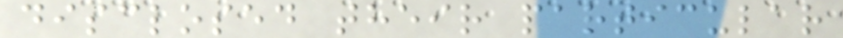disclosed their particular
